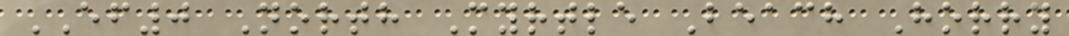EF0 North Myrtle Beach Horry
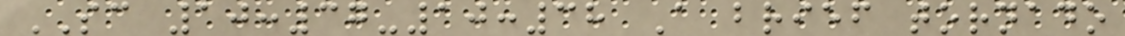SC 10:37-10:38 A brief tornado
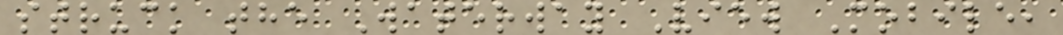struck the Waterway View Mobile,
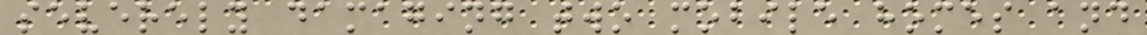severely damaging two mobile homes and
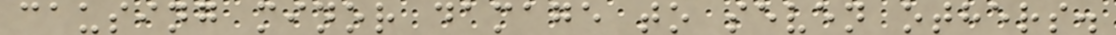causing minor damage to seven others.
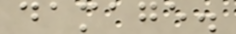damage.
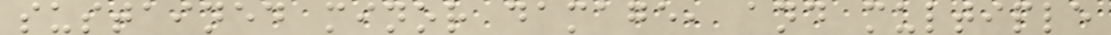sustained minor damage, and multiple
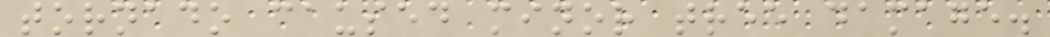tornado caused minor tree damage.
